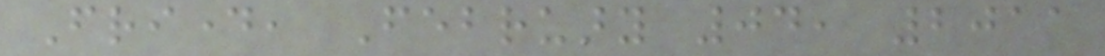Friday, February 04, 2011
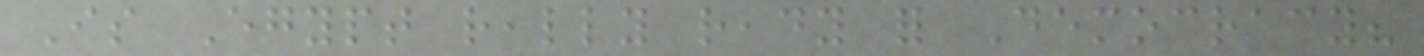Is Egypt really ready for Democracy?
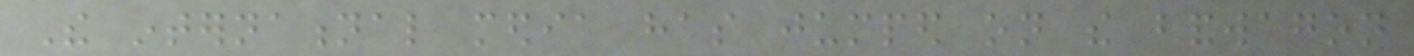The international media has jumped on the bandwagon
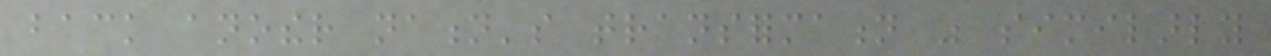back another nation's transformation was similarly
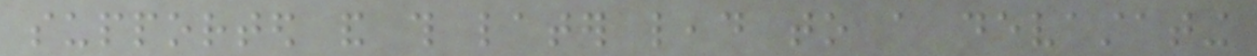supported and this later lead to a devastating
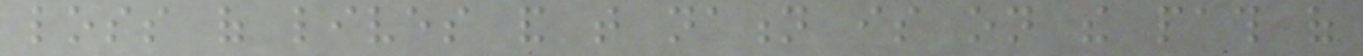loss of lives and that nation is on the path of
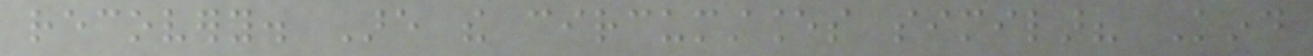recovery. Are the circumstances similar? Kind
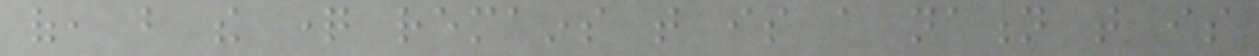of, but the question remains that is a nation that is
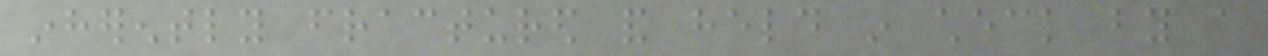inherently fractured and held in check by a
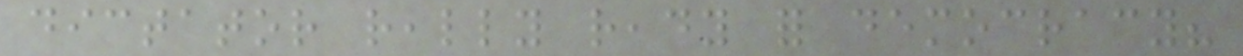dictator really ready for democracy?
